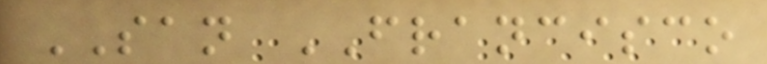SAN FRANCISCO
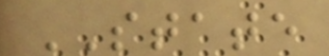STATE
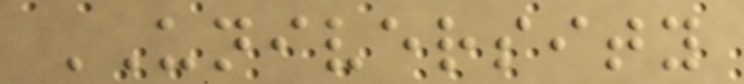UNIVERSITY
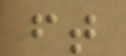ft
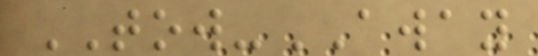TOW-AWAY
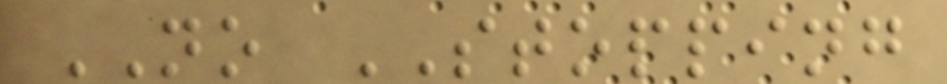NO STOPPING
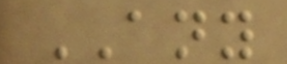ANY
